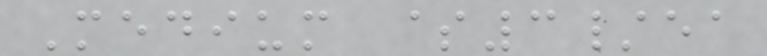Medium $3/ea
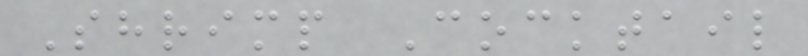Shrimp Cocktail
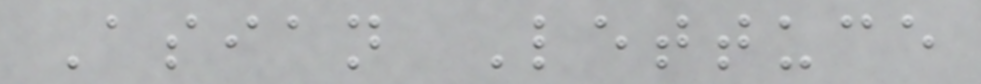Asian Lettuce
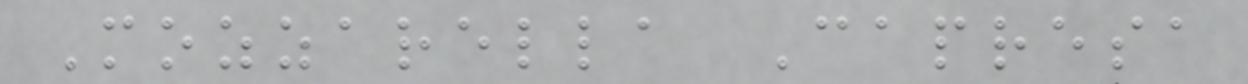Mozzarella Capresa
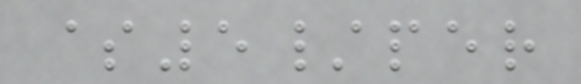$5/per
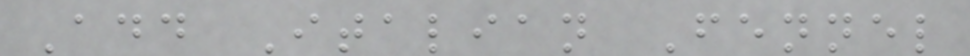Add Italian Fennel
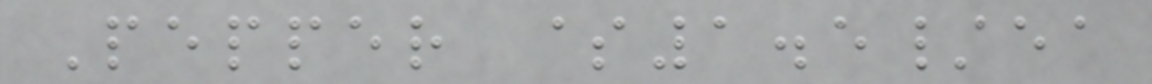Pepper $1.5/ea
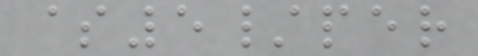$5/per
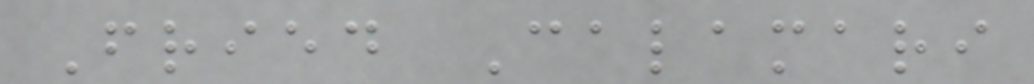Fried Calamari
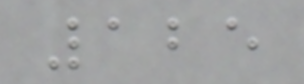125
